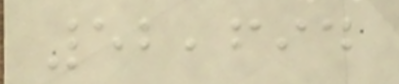52,694
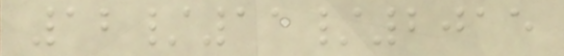12/11/2015
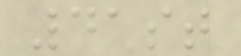41st
